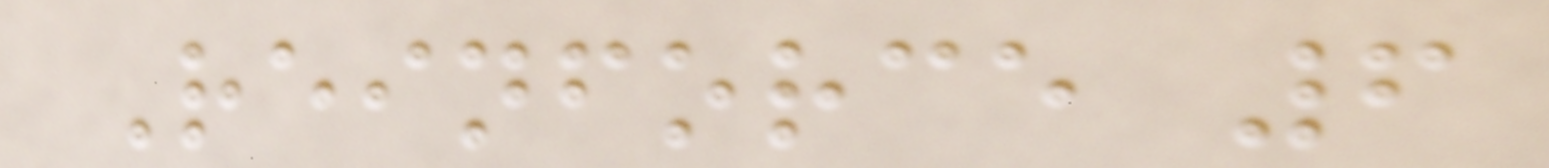Reinforce 6
